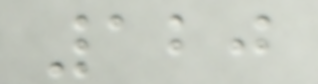120
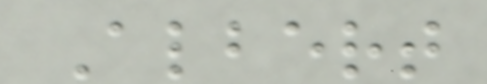Albert
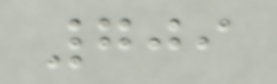709
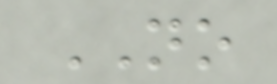NO
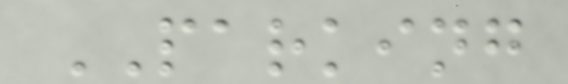PARKING
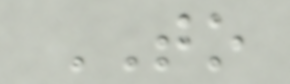TO
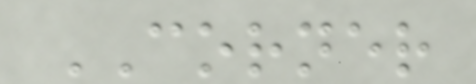CORNER
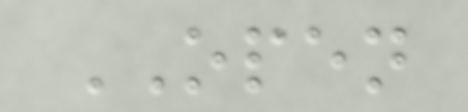OPEN
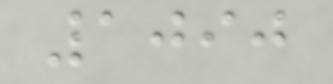1090
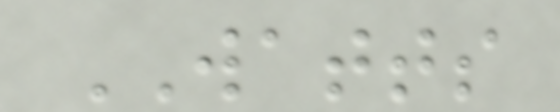WATTS
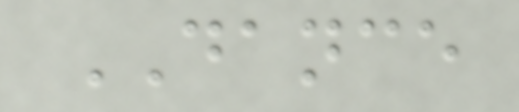DANCE
